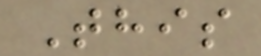This
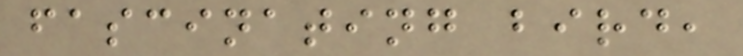fascinating bird,
